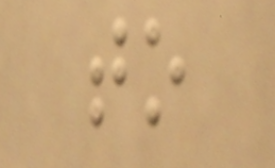to
